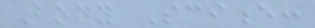Body Science:
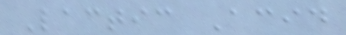Lactic Acid
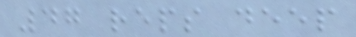47 reps deep
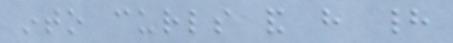into curls and have had
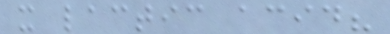it lactic acid?
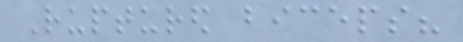Ruptured biceps?
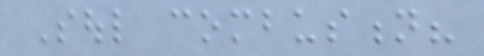Soul combustion?
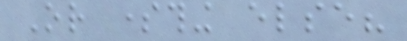Or something else?
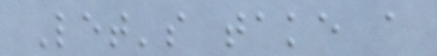Let's take a
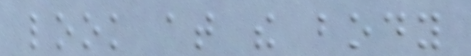look at the body
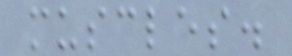muscles.
